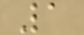1
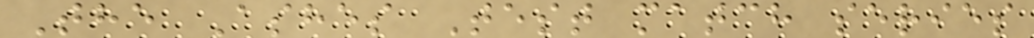The Ashes Test match series
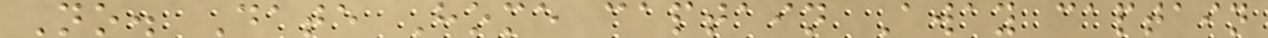No. Date Home captain Away captain
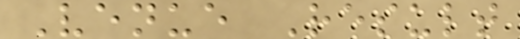Venue Result
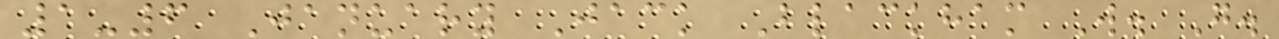1-6 January Jack Blackham W. G.
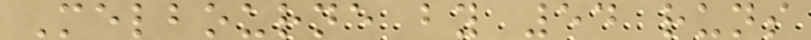Melbourne by 54 runs
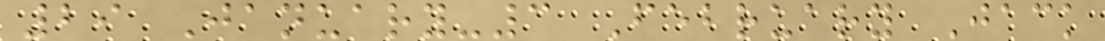29 January-3 February Jack
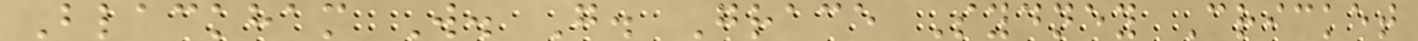Blackham W. G. Grace Sydney Cricket
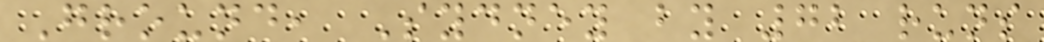Ground, Sydney by 72 runs
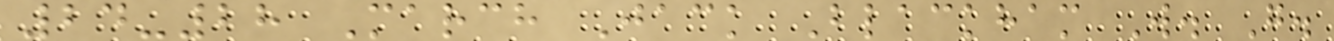24-28 March Jack Blackham W. G.
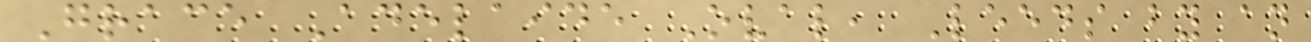Grace Adelaide Oval, Leeds by an
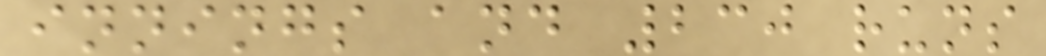innings and 230 runs
